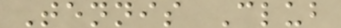Tennis Club
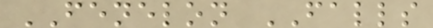FENELON FALLS
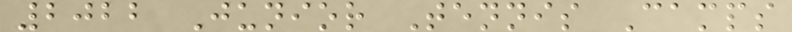2022 Junior Tennis Camps
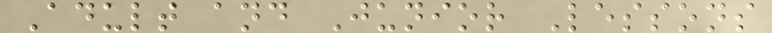Adult and Junior Lessons
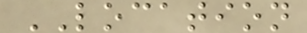LOCATION
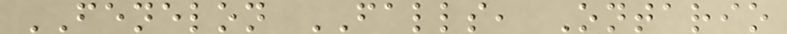FENELON FALLS, Ontario
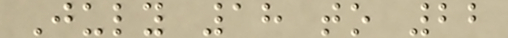July 18 to 22
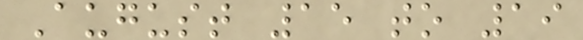August 15 to 19
